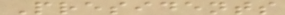Presidents
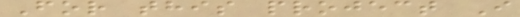For this project I
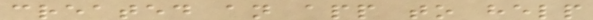created an app to help
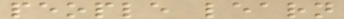people learn
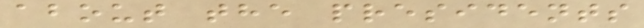about the presidents
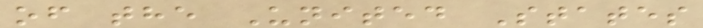of the United States
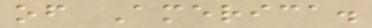of America.
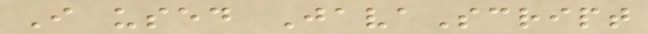I used JavaScript
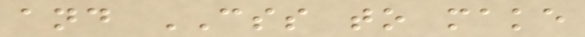and CSS to make
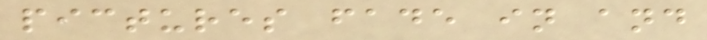pictures fade in and
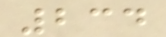234
